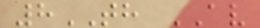8TH AV
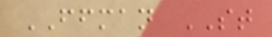FFMAN ST
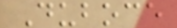Duboce
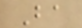Ba
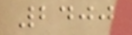2400
